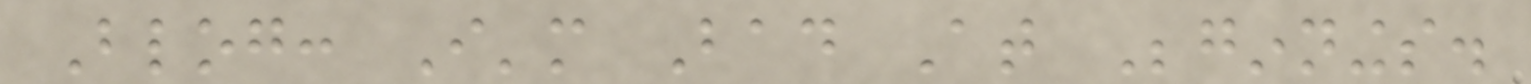Blog: I'm Bad At Beginnings.
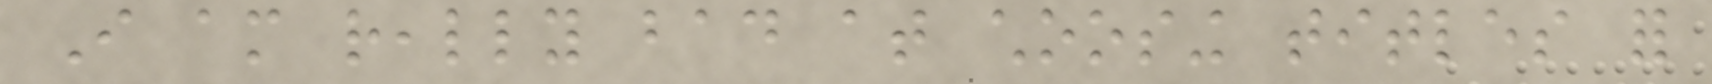I am really bad at choosing titles for
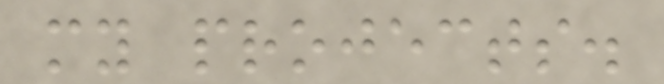my projects.
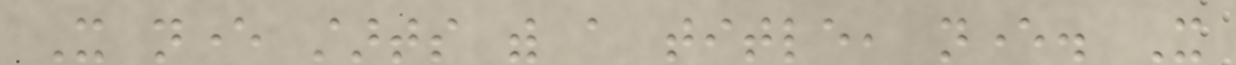It never starts with a title, never. It
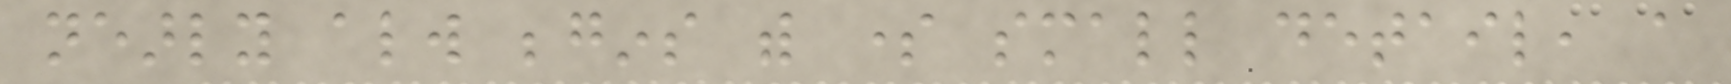nearly always begins with some small detail, a
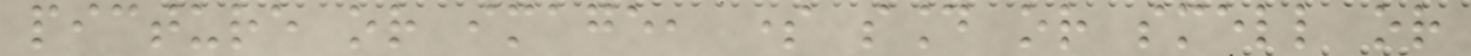picture or image, some sound or smell or
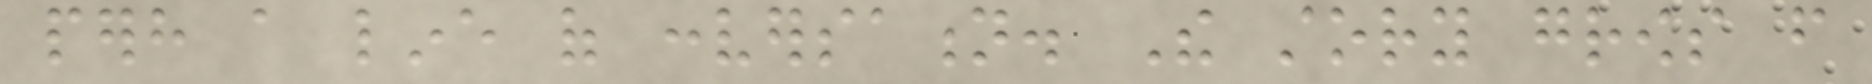perhaps a line of conversation. The story grows from
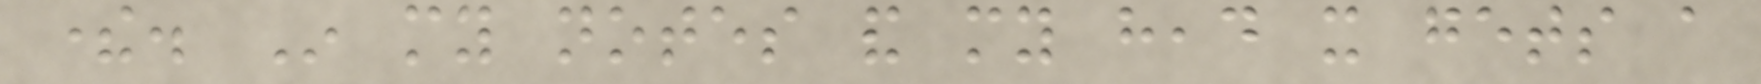there. In my notes and my head it gets a
